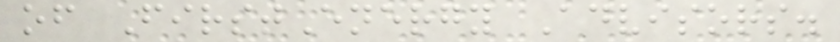of FirstEnergy Advisors.
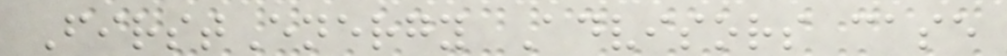FirstEnergy Advisors case
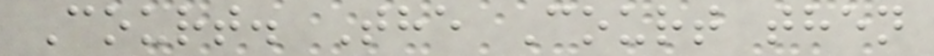Court. The Court then
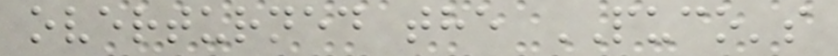overturned the PUCO's
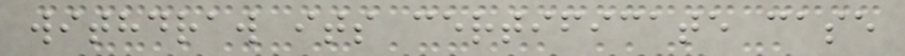withdraw its certificate case
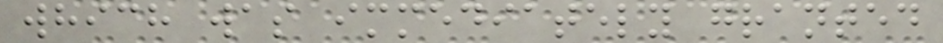which was immediately granted
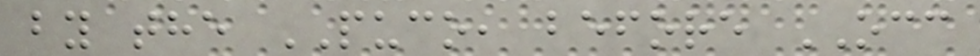by the PUCO, before OCC
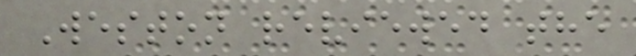Weston reviewed the
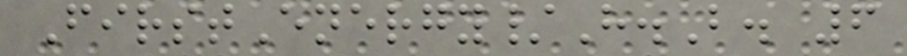FirstEnergy/H.B. 6
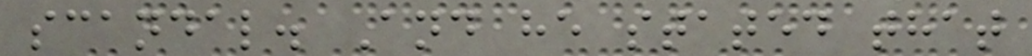scandal. And he stated that
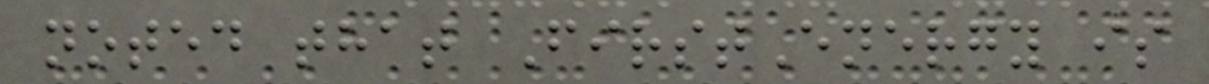noted that FirstEnergy is
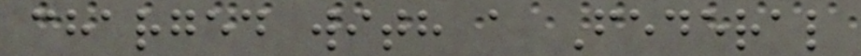charged with a Federal
